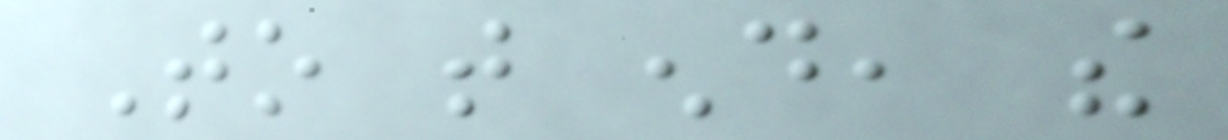To that end, the
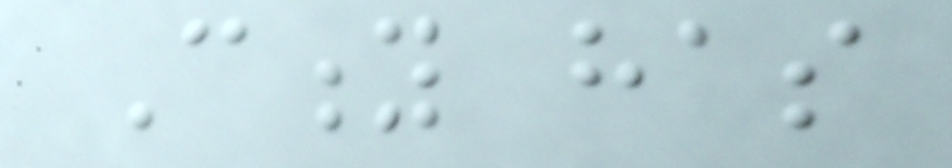City has
